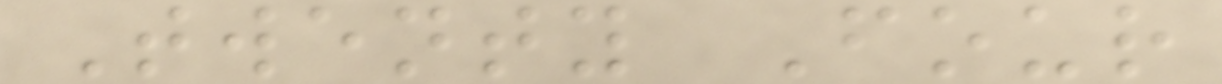Twenty Four
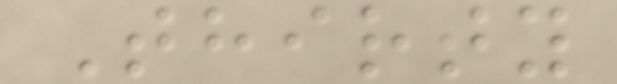Thirty
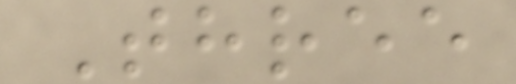Three
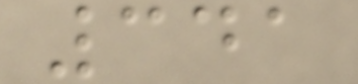341
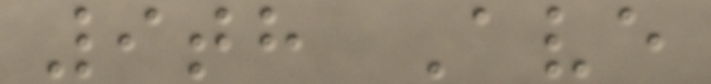9th Ave
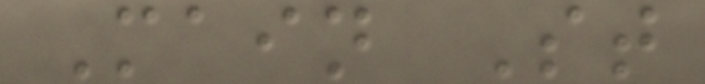Main St
